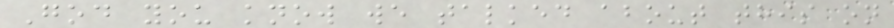God you know we talked about this on
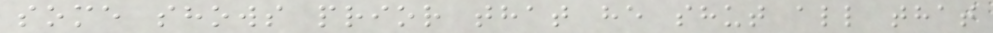some shows prior that he shut all that
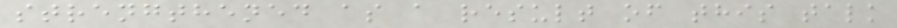strengthened as a result of this talk
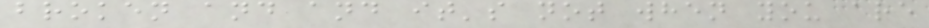broken and and it's not when you are
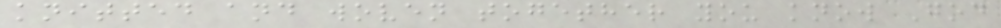knitted and woven together you know God
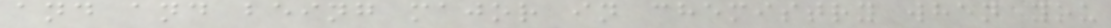and and being major in chemistry when you
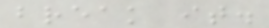break it.
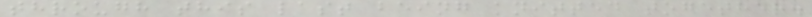through this last being knitted together.
